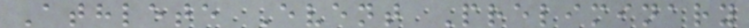Athlete Event Preliminary
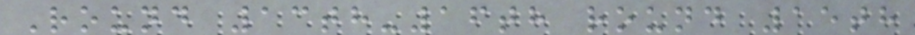Round 13th-16th round 15th
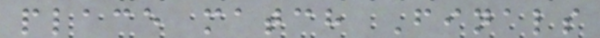place match Finals
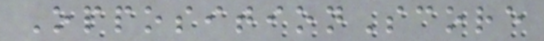OppositionScore
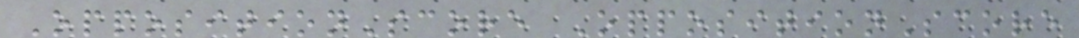OppositionScore OppositionScore
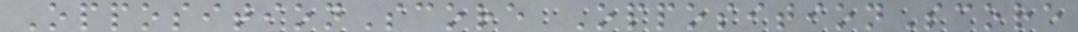OppositionScore OppositionScore
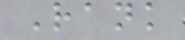Rank
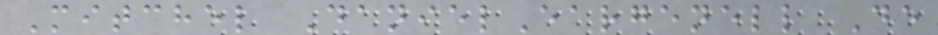Mitchel DanielEargenell De
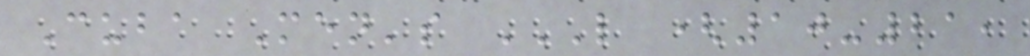Cuba Men's L (10-21,
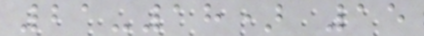21-18) 15
